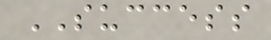SUCCESS
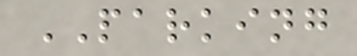PARKING
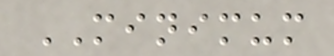MINIMUM
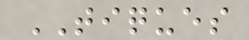TIQUES
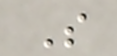S
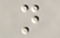n
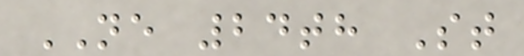NE 24th St
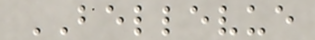BELLEVUE
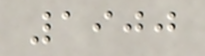1900
